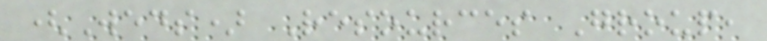(Weds) Resources Group,
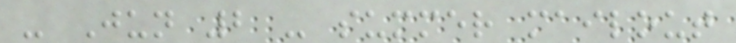- Jun 2 - summer mailout
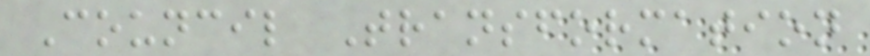Council Transformation
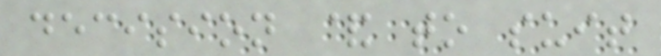decision & to suit
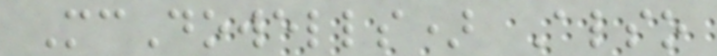McDowells) Also
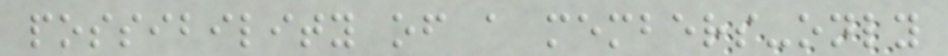possibility of a members-only
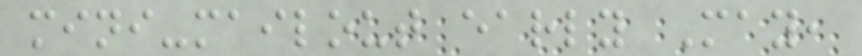mini-mailout early May,
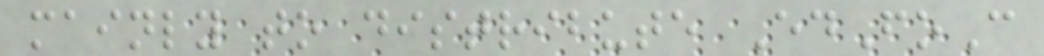mainly to distribute EdFoC
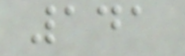141
